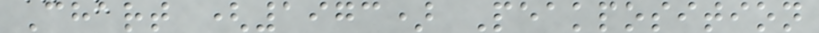Chart (1973) Peakposition
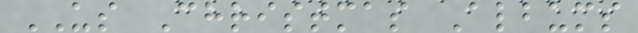US Christmas Albums
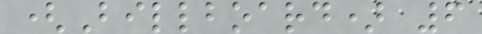(Billboard) 6
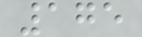175
